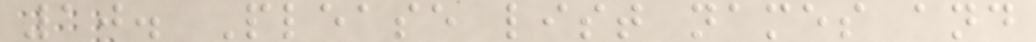10. Please list names and
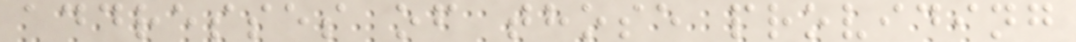addresses of those providing
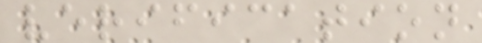verification
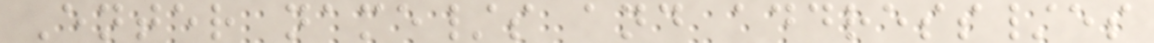Enter name/s and address/es
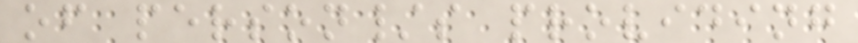of person/s providing
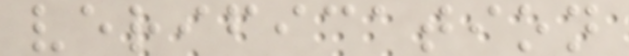verification
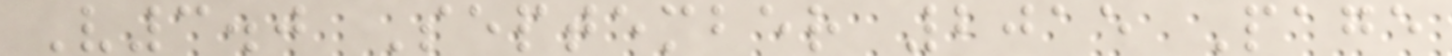V3.0 September 2015 Page
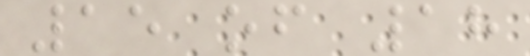15 of 18
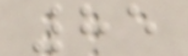85
